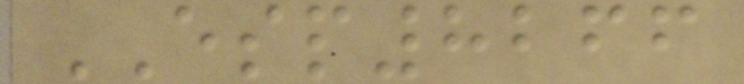ESP8266
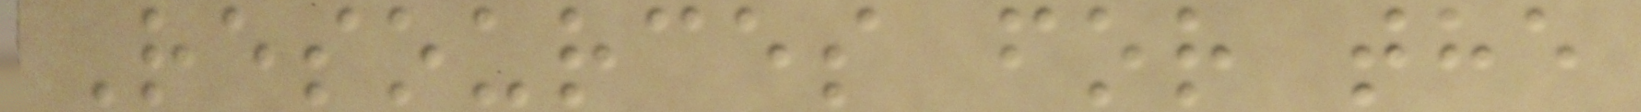Resources for the
